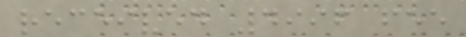received 4996 fee
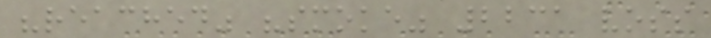"reached" "smoke" 2231 voss
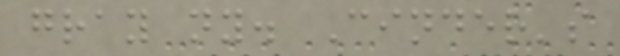gray ny. Cinder's
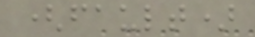(fault)
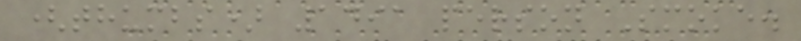(thumbs) 1491 person Smoke.
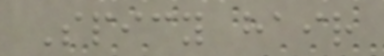Spicy hair
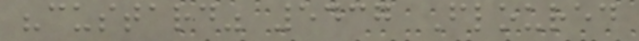"custard" 5437 Floured
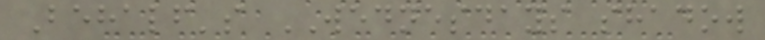Behalf's WEDNESDAYS shadow
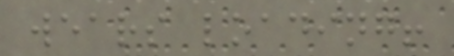wears loading!
